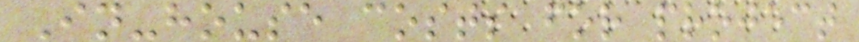In-house costs for project
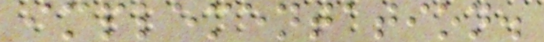implementation.
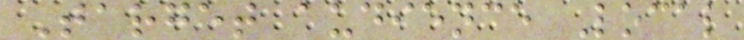Target audience Local
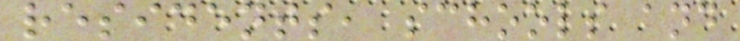residents, schools and
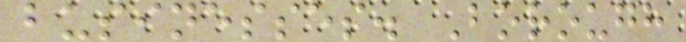businesses. Borough
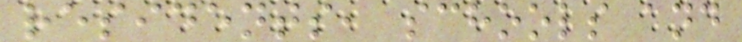residents, schools and
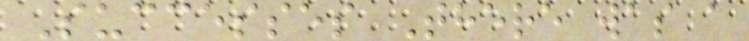Successes There was a
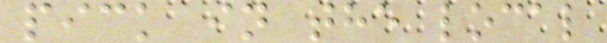pick in the local
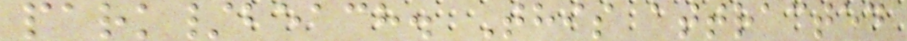park/beach. This attracted
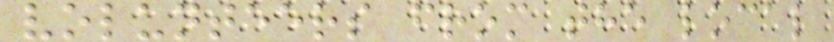volunteers from the local
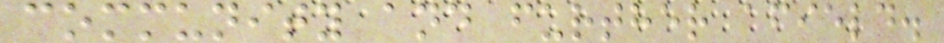community and further afield.
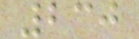230
